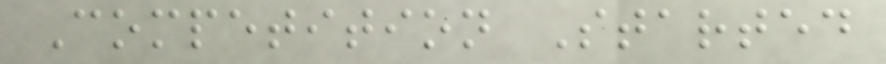Competition Started
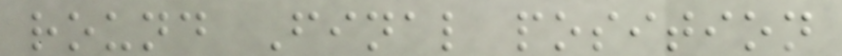round Final position
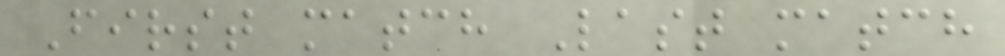First match Last match
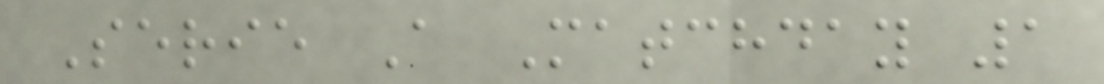Serie A Matchday 1
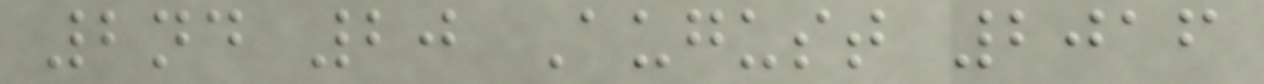2nd 20 August 2016
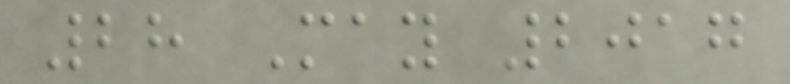28 May 2017
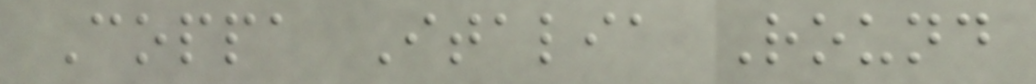Coppa Italia Round
